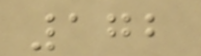172
